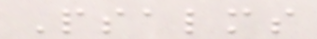Psalms
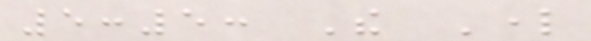5:5: The Lord
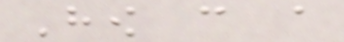How can a
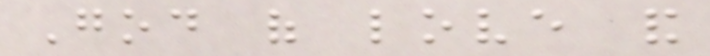God of love and
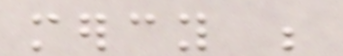mercy be
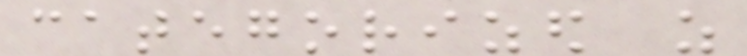categorized as
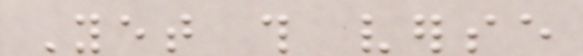Yet this verse
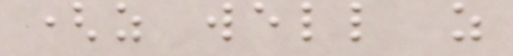(as well as
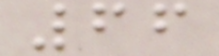66
